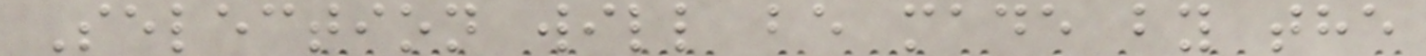Selection will be made by the
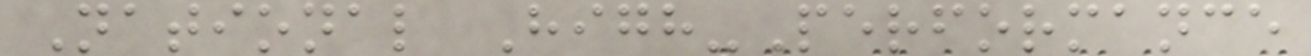National High-Performance
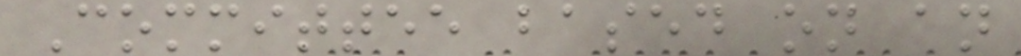Committee based on an
